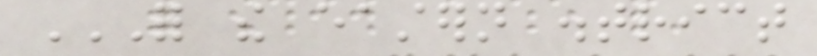FOR THE EASTERN DISTRICT
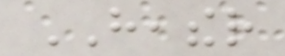HEATHER
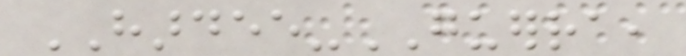HARDEE-GUERRA,
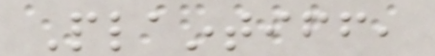Plaintiff,
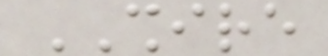SHIRE
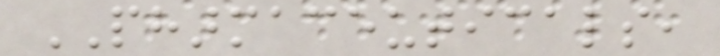PHARMACEUTICALS,
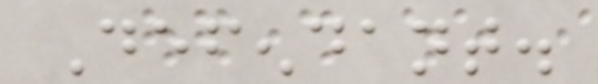Defendant.
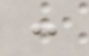:
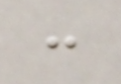:
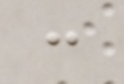:
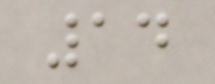14
